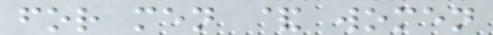for men & women
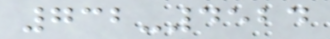732-4524
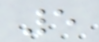5
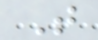T
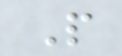P
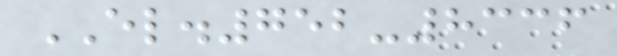EL.752-8336
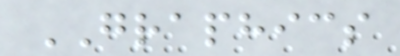GRAPHICS
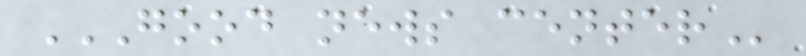GOOD NEWS CENTER
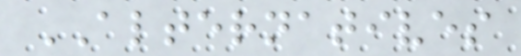ALTERNATIVES
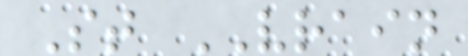St VRAIN
